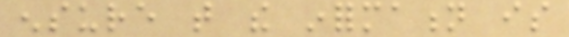ensure that the information is
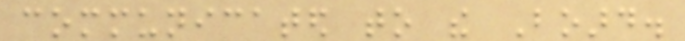communicated to the Board.
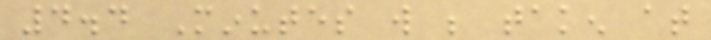4.4 Minutes will be taken at
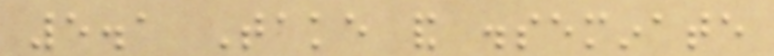5.1 Take and disseminate
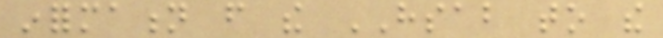information from the HSAB to the
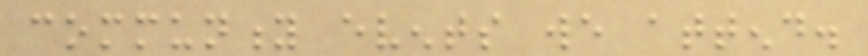community events we attend.
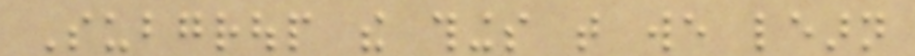Subgroup the things that we learn
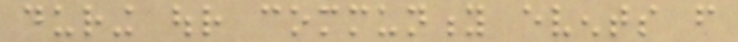during our community events from
